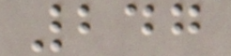247
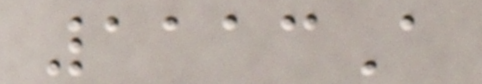1113A
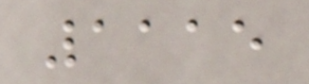1115
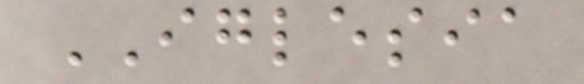IGLESIA
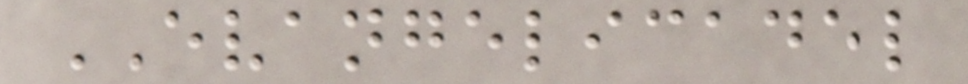EVANGELICADEL
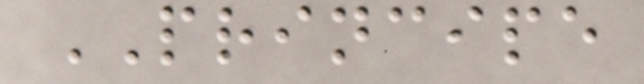PRINCIPE
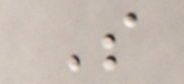S
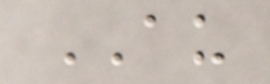AU
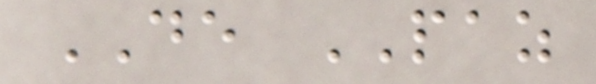DE PAZ
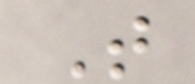T
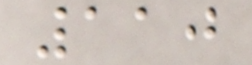110
